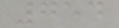754
